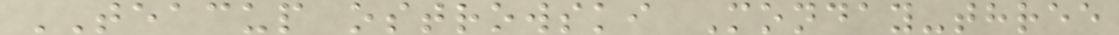TEACUP ostrowski Monday-three
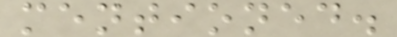mentioned.
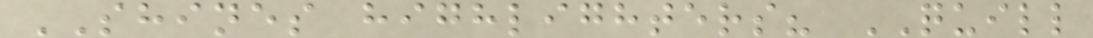SHINES highlighters? QUILL
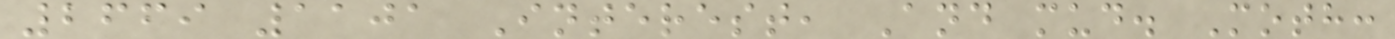2669 1101 Interest, And mud. Moth:
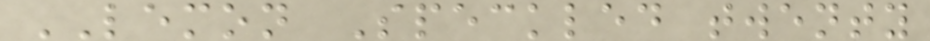LEMON Speckled twenty
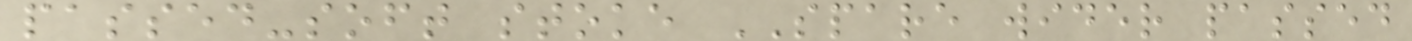passed-soft stoke SPARE wider passed
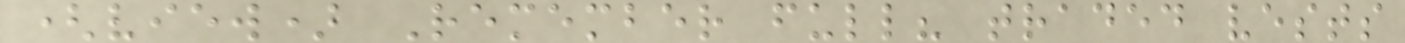(view) Remember full? traded vests
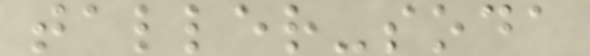taller-soda
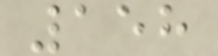158
